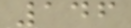146
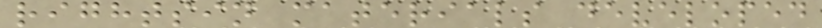rightsin materials developed
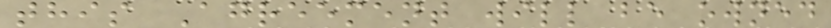this Agreement will be owned
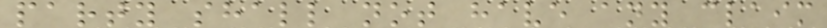party shall not have any claim
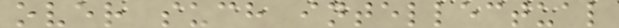over such intellectual
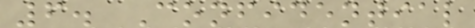6. Confidential
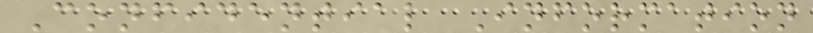Confidential Information
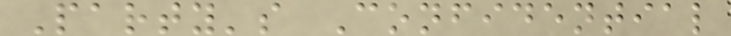Party's Confidential
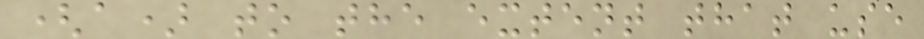(a) to the extent that use
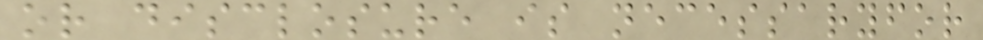or disclosure is necessaryfor
